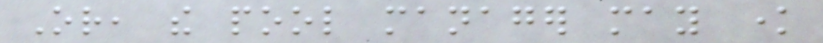Or, the pool manager may know
